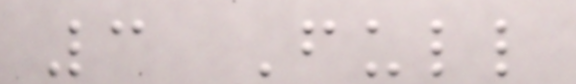3 Full
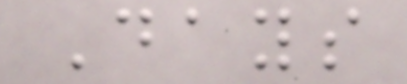Days
